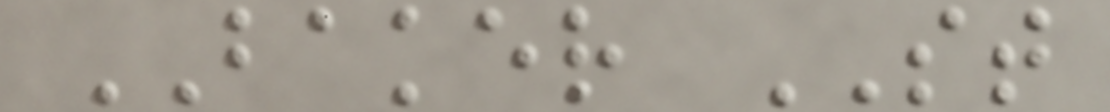BAKER ST
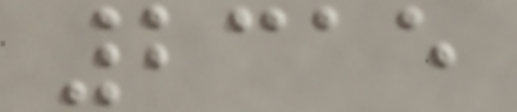2315
